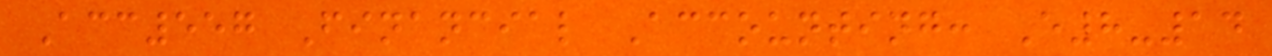Acc557 Financial Accounting: E8-14
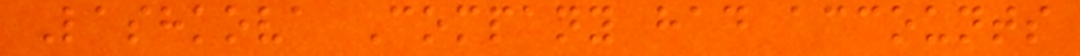Lashkova Company had accounts
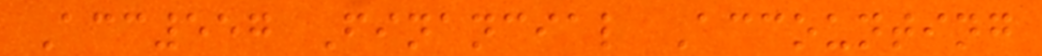Acc557 Financial Accounting
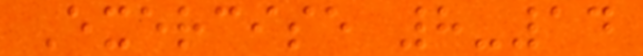Exercise 8-14
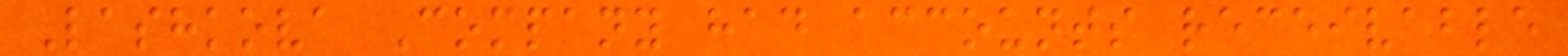Lashkova Company had accounts receivable
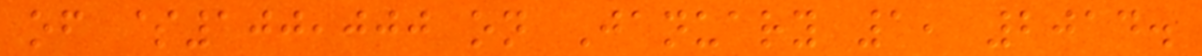of $100,000 on January 1, 2014.
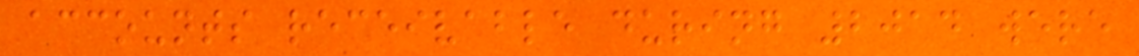accounts receivable during 2014 were
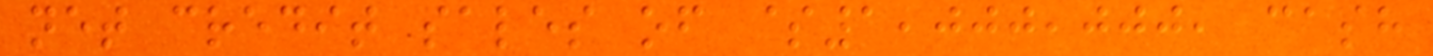net credit sales of $1,000,000, cash
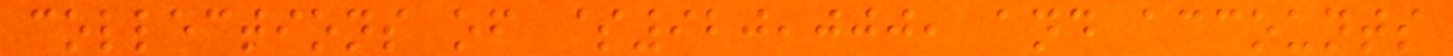collections of $920,000, and accounts
